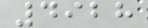4928
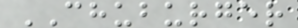CHUBURGER
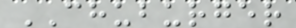CHUBURGER
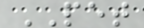PET
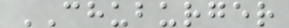CHUBURGER
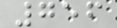756
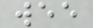wee
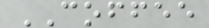COFFEE
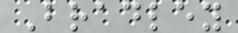Bradley
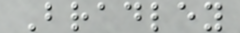Bradley
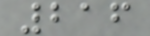216
